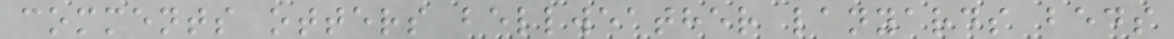comments otters bellweather lanyards beds
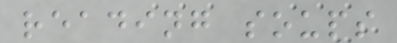reading soups
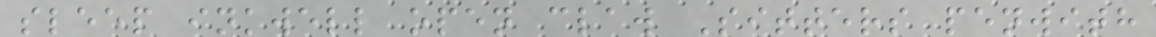sleep inkwell open claw Sitters penwith
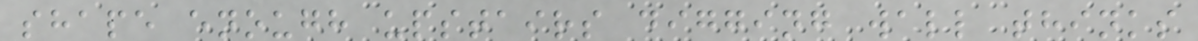shape enough upstairs digging wall thinks
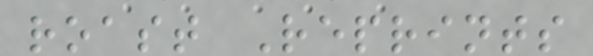roast Reprints
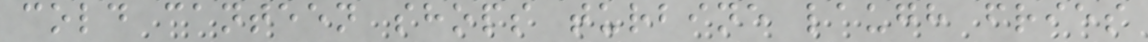cold canteen shops turbine laugh fries
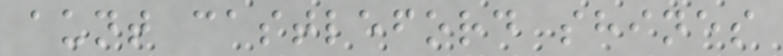aunt castleford shines
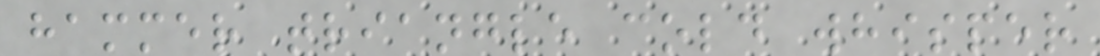hammer triangle cold whisper
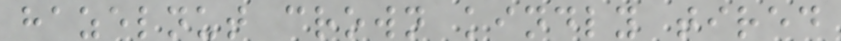hazelnut crown kindly tired
